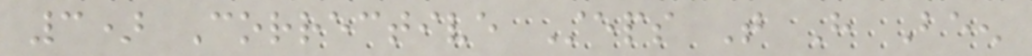3) Corrective Steps That Have Been
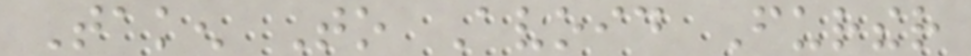Taken To Avoid Further
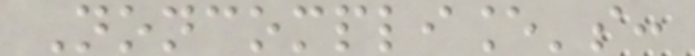Noncompliance's:
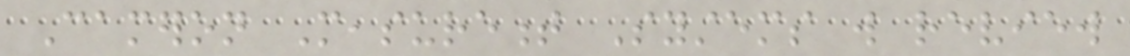Cameron Measurement Systems will review
